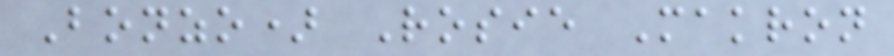Bonzo) Rosie Makron
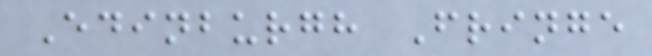Edinburgh Fringe
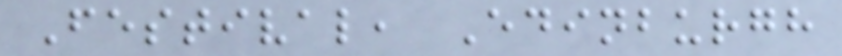Festival, Edinburgh
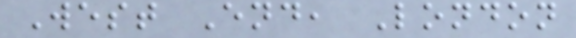West End, London
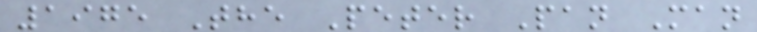1975 The Peter Pan Man
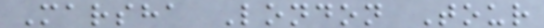Marsha London Tour
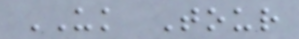UK Tour
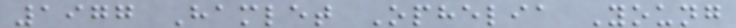1977 Hamlet Ophelia Young
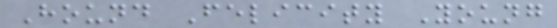Hound Felicity Young
